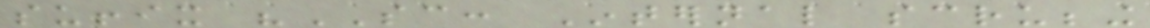suffix "SC: Internal scrubbing
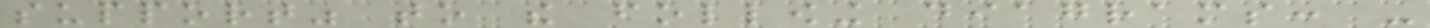support" to the following diagrams: -
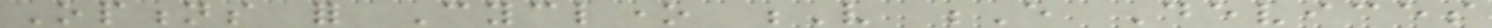Options for Cyclone V E Devices
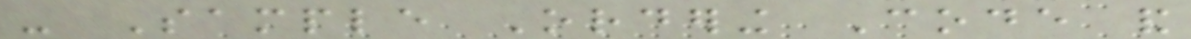- Sample Ordering Code and
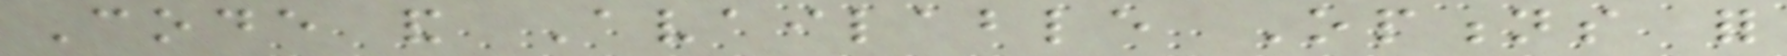Code and Available Options for
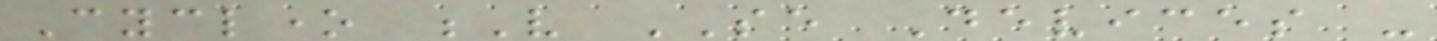Cyclone V SE Devices -
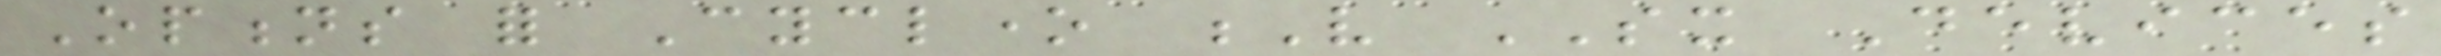Options for Cyclone V SX Devices
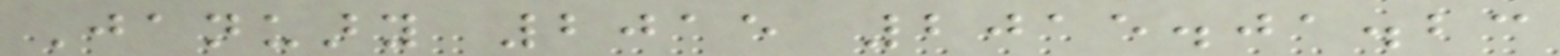January 2015 2015.01.23
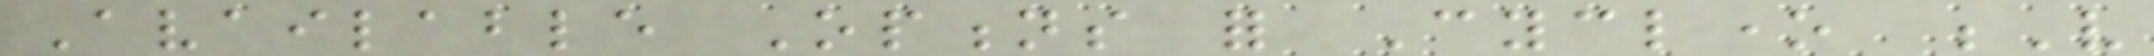Available Options for Cyclone V
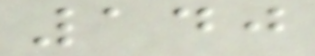140
